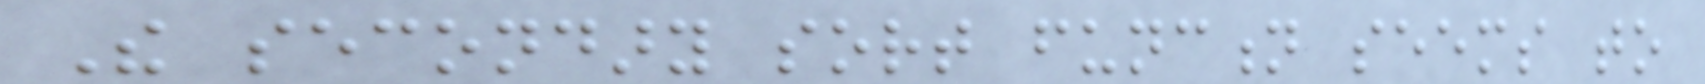The secondary sort function seems to
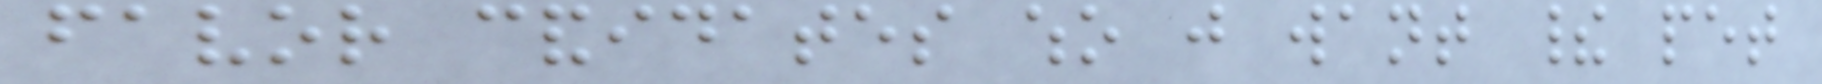favor candidates who just want their pet
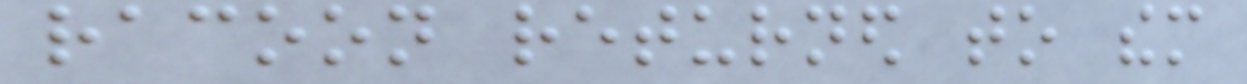racoon returned to them
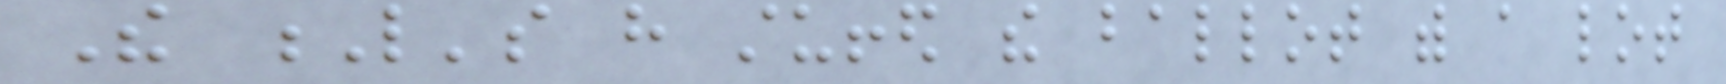The L's have stuffed the ballot with a lot
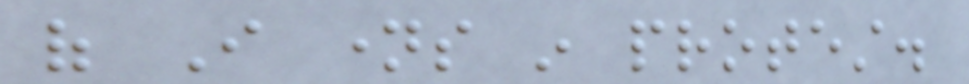of I names in protest.
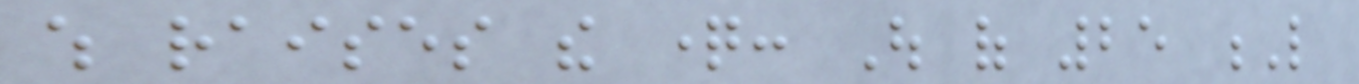which raises the question: Out of 25 L
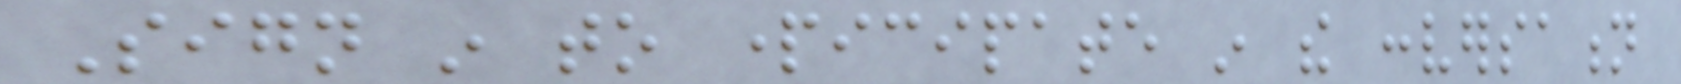Sign in to participate in the conversation
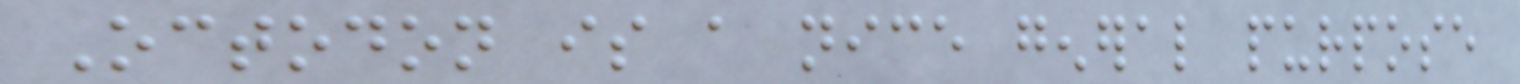Octodon is a nice general purpose
